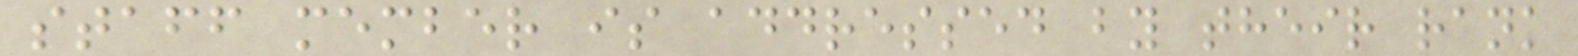staff member is addressed by their rank
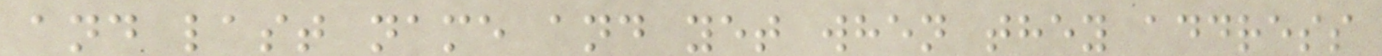and last name and yet when they address
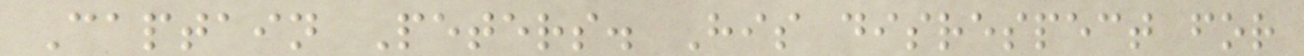Captain Peters. His disrespect for
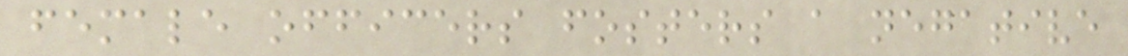female officers fosters a negative
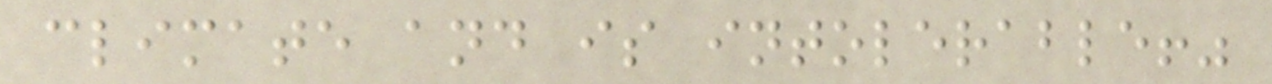climate and is intolerable!"
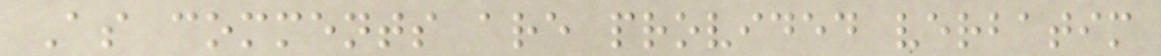As comments are provided verbatim
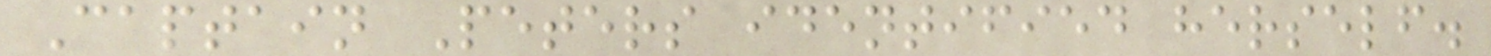Captain Peters identified herself.
